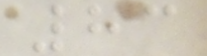83
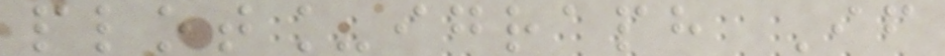plot_igraph If
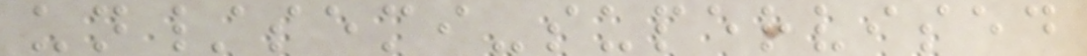un/semi-supervised
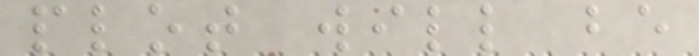plot will be
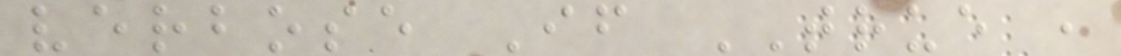verbose If TRUE ,
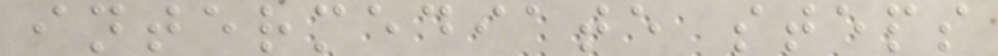intermediate steps
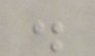.
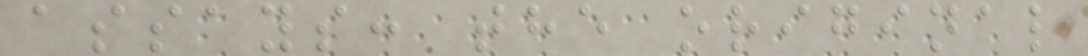assays: the original
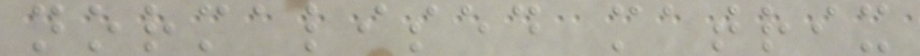normalised matrix
